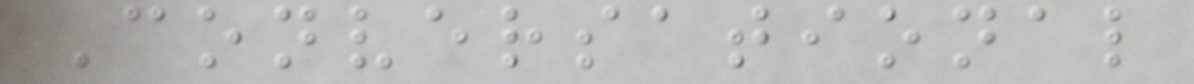Conversational
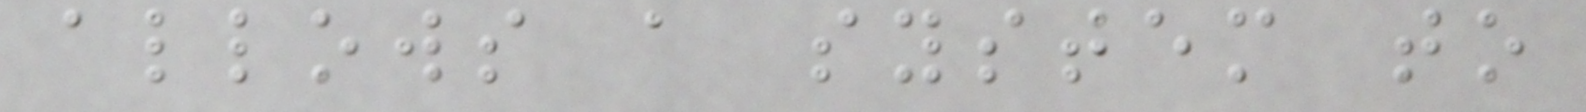allows a system to
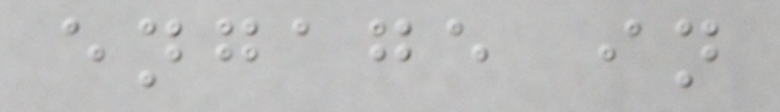engage in
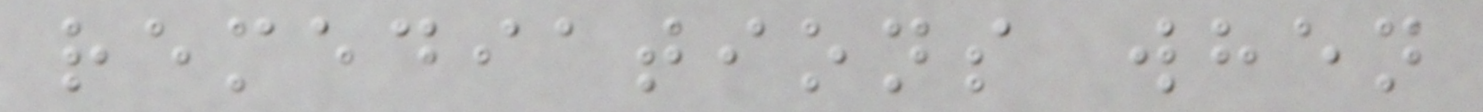remediations when
